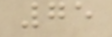75
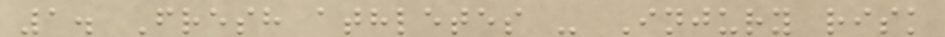1. Fresh athletes - Injury risk
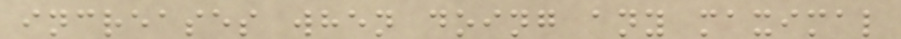increases when doing any maximal
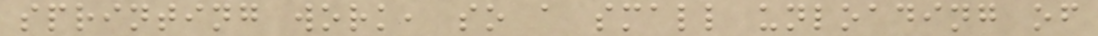sprinting work, so a small unloading of
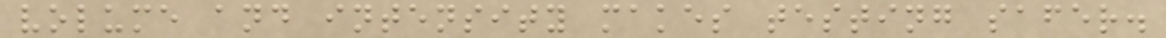volume and intensity makes testing safer.
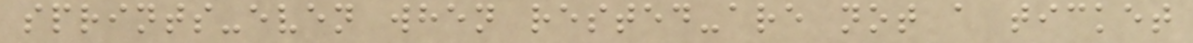sprints-even when rested-are not a ticket
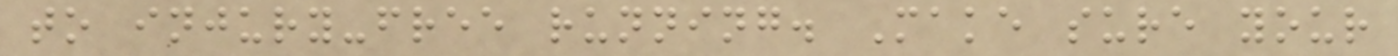to injury-free running. Make sure your
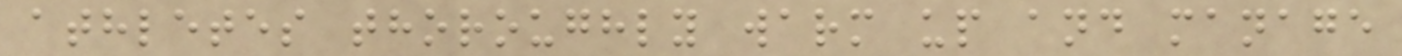athletes thoroughly warm up and manage
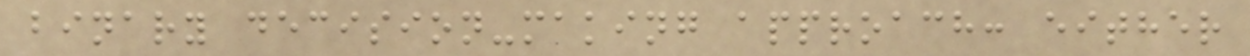binary decision-making approach: either
